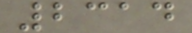2314
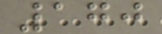170
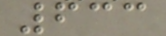633
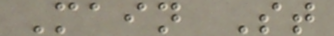Main St
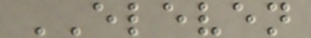ELEVEN
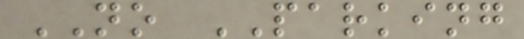NO PARKING
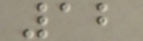12
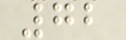72
